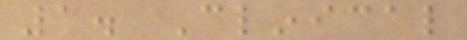1. Clinical
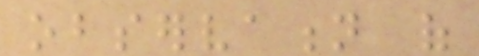observation of
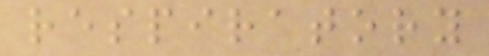respiratory
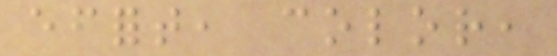effort, color,
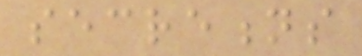secretions
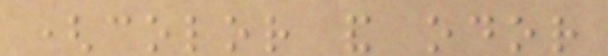(color and odor
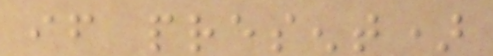if present)
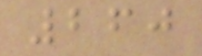260
